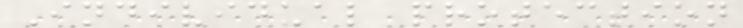Individual protection
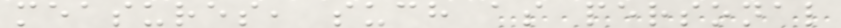measures, such as personal
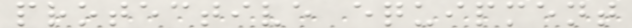protective equipment
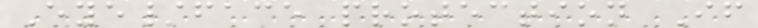Eye/face protection If
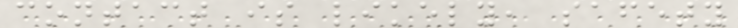contact is likely, safety
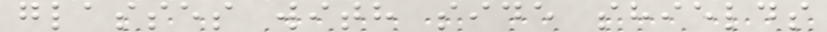glasses with side shields
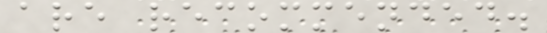are recommended.
